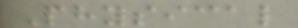Physical
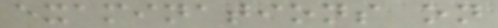examinations on
